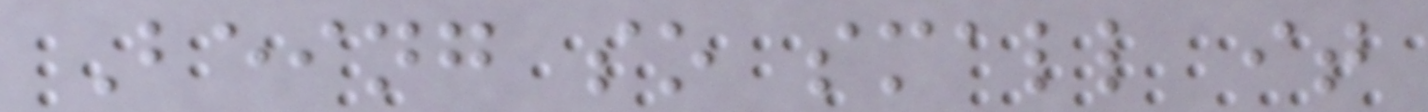Being so small it
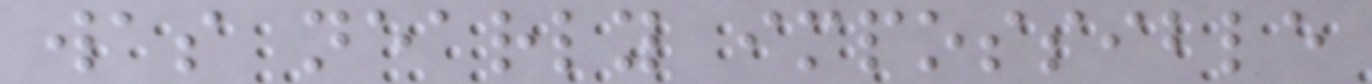was nearly impossible
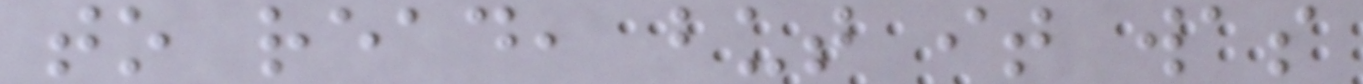to read, but it was
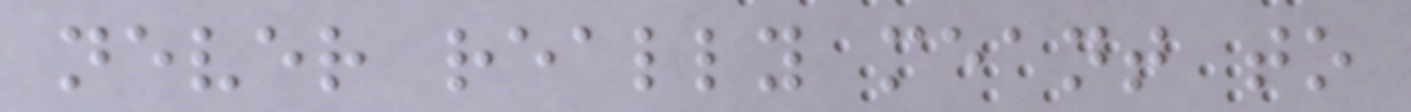never really meant to
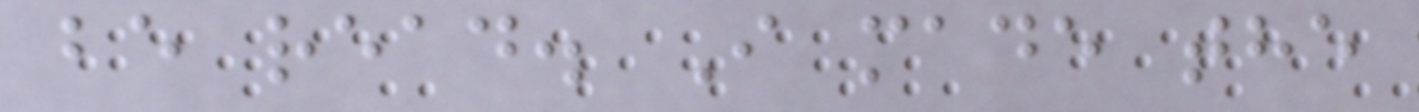be read. I made the
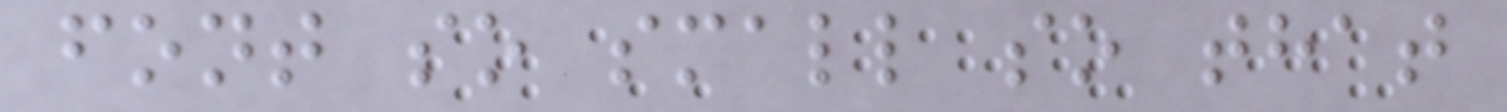font so small so that
